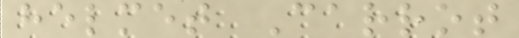helmet Carrot
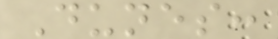Dunes:
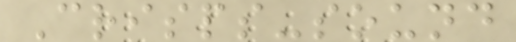Crisps-sound
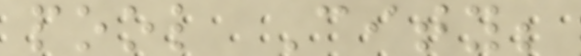pool City;
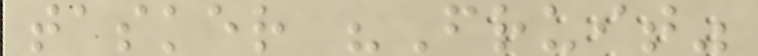tasker "Fruit"
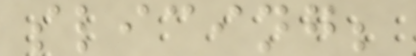slicing;
